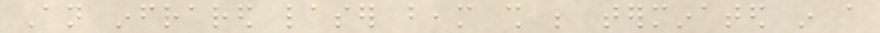An infrared laser beam shall be terminated in a
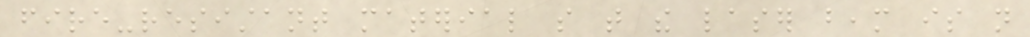fire-resistant material so that the laser beam is not
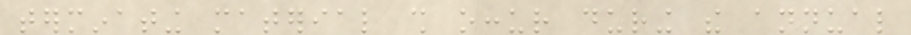terminating material shall occur during the annual
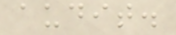audit.
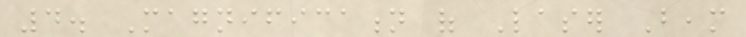4. Magnification of Laser Beam
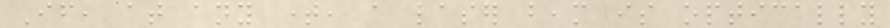If, at any time, a laser beam is optically
